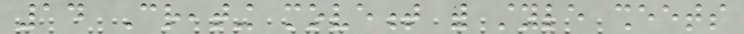14 Creating movement with style sheets
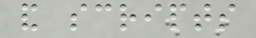and scripts
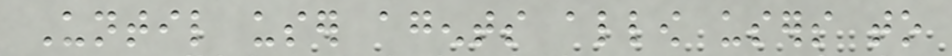Until user agents allow users to
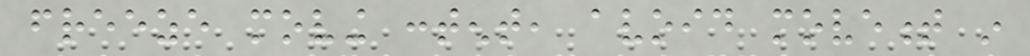freeze moving content, avoid movement in
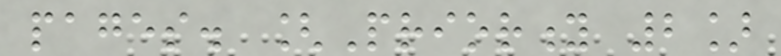pages. [Priority 2]
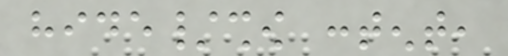hide/show content,
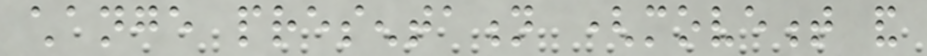change presentation (movement and
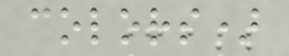colors)
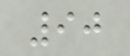90
